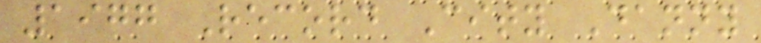1977 Record City Danny
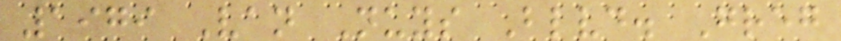1979 Van Nuys Blvd. Greg
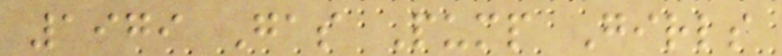1979 Gas Pump Girls
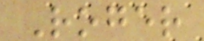Roger
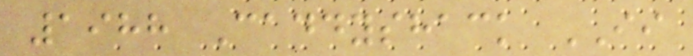1988 Caddyshack II
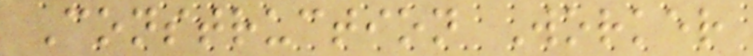Construction Worker
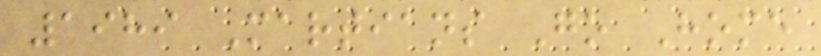1989 Martians Go Home
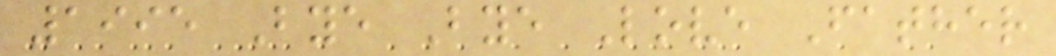1995 Bye Bye Love Father
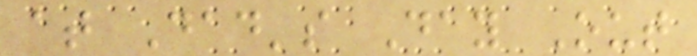at Dad's Day Out
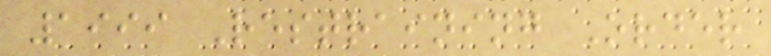1999 Restraining Order
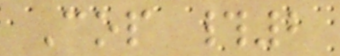Cop #2
